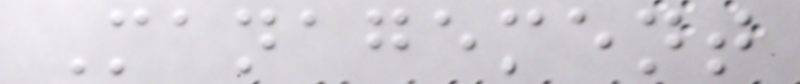Management
